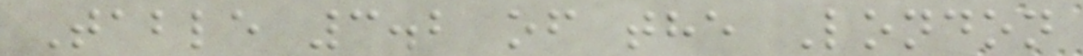Table 3.2 of the London
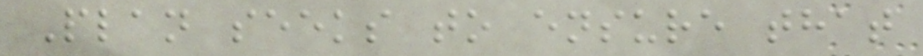Plan seeks to ensure that
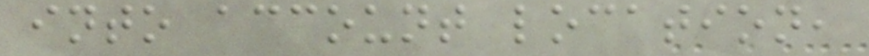into account location,
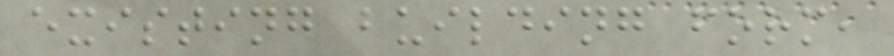existing building form,
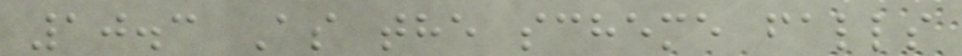10.3 As the scheme falls
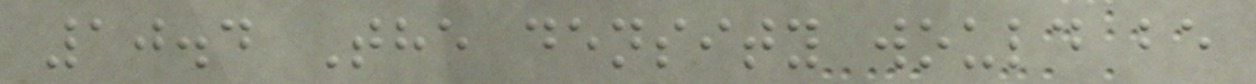10.4 The density would be
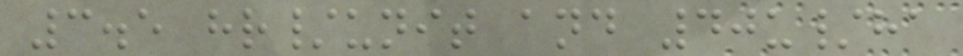3.5 hr/unit and 40u/ha
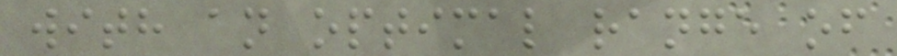with an optimal range of
